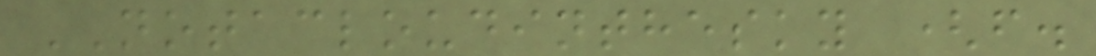NOTACLOUDINTHESKY (f.
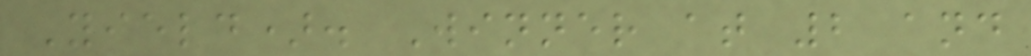Yield). Winner at 2 and
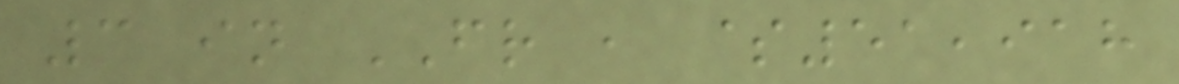3 in FR , $51,918
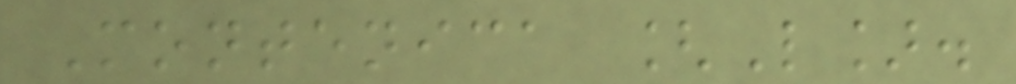Montenica [L].
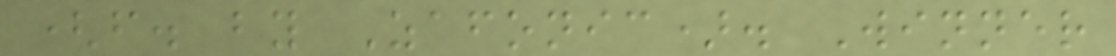(f. by Zafonic). Winner
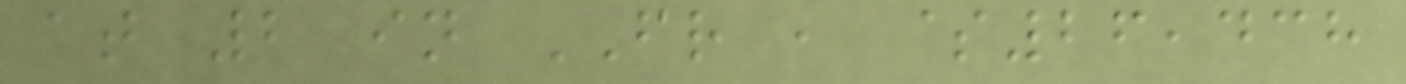at 2 in FR , $26,438
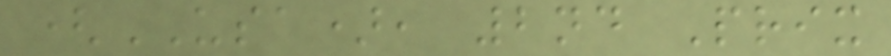(USA), 2nd Prix
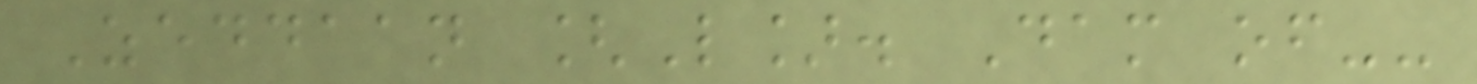Zeddaan [L]. Dam of--
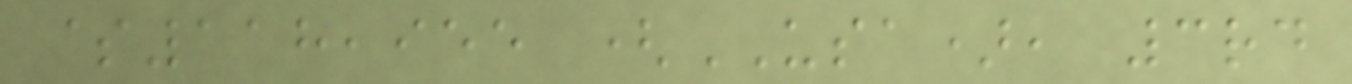$118,955 (USA), 3rd
